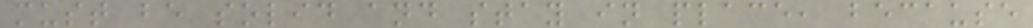must be solid and stay in place, because
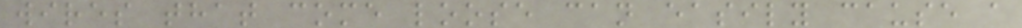wires that come loose can easily cause a
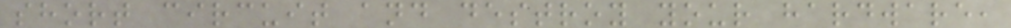short circuit and destroy your hardware,
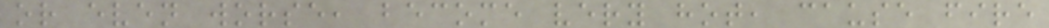or even worse, become very hot, cause fire
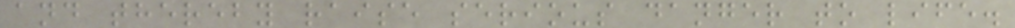and thereby raise serious danger to life.
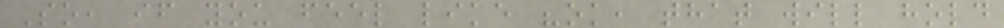So, if you feel like "ok, that will hold
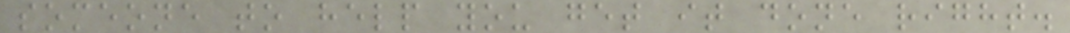someone to help you get it done right.
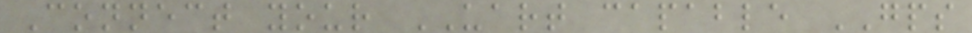Connect your UART capable GPS
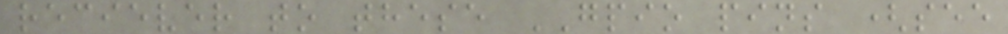reciever to these GPIO pins (see
